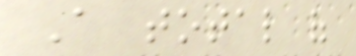A total of
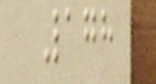178
